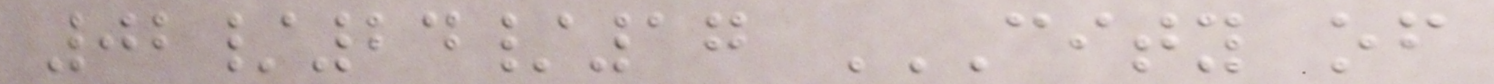02/24/17 CITY OF
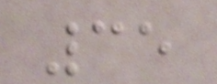35
